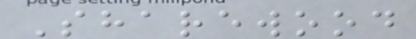Sharewood
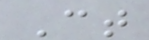Ct
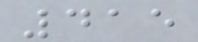415
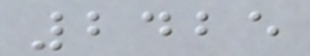2425
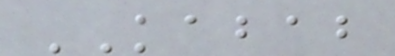KABAB
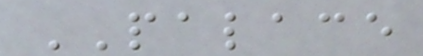PALACE
